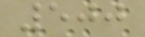500
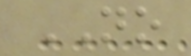NO
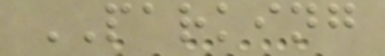PARKING
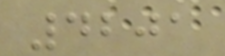4201
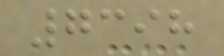7398
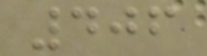406
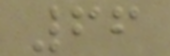66
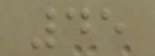45
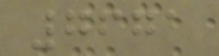7671
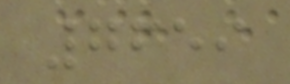7659
